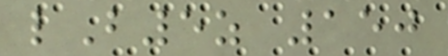lB5z 150
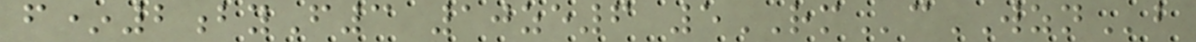f*2byF3 10ze6 5RMcWZNb
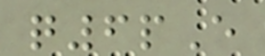q6pE
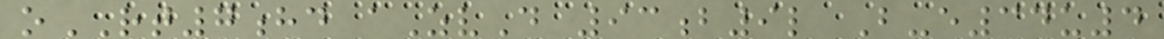oRT7hd aZvD 93b9l B-e34u4
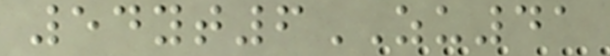54yt6ZU41
